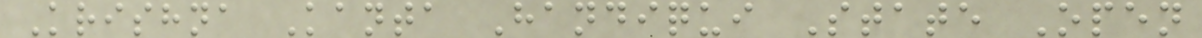Krishna Kanta Handiqui State Open
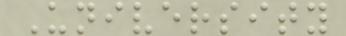University
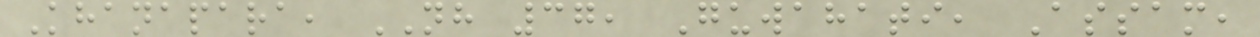Khanapara, NH 37, Guwahati, Assam,
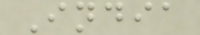India
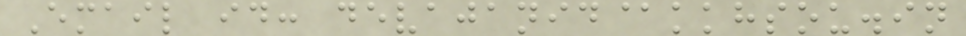Email id: devajanid@kkhsou.in
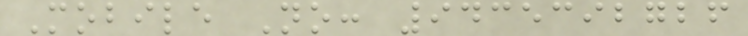Mobile No: 9435392726
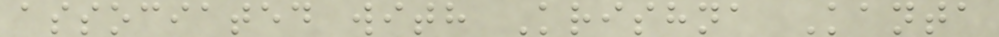associated with Krishna Kanta
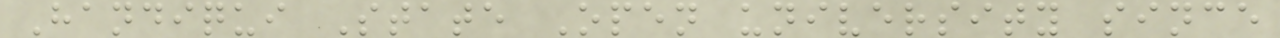Handiqui State Open university since
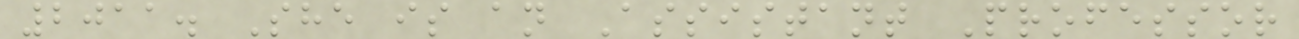2011. She is an Assistant Professor
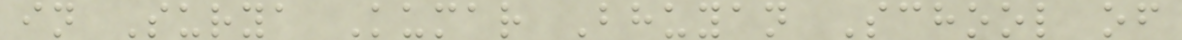in Surya Kumar Bhuyan School of
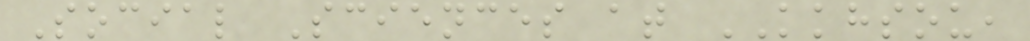Social Sciences at KKHSOU,
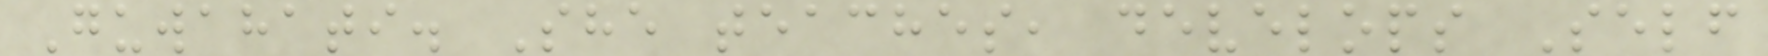Guwahati. She teaches, develops Self
